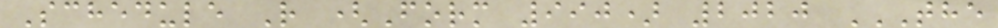Schedule R (Form 990) 2020 THE
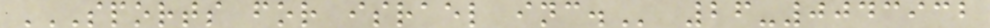SPORTS FOR ISRAEL INC. 26-0043932
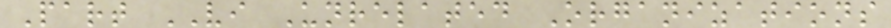Part VI Unrelated Organizations
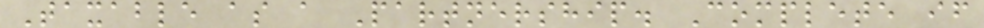Taxable as a Partnership. Complete if
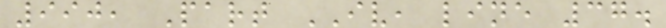990, Part IV, line 37.
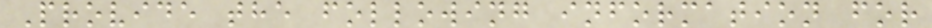Provide the following information for
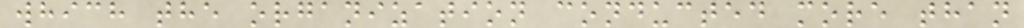which the organization conducted more than
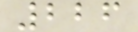226
